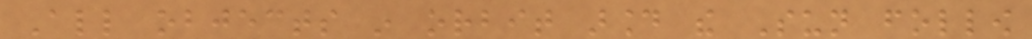All objects in orbit around the Sun follow
